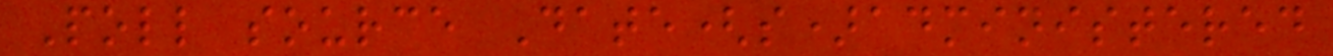Poll source Date(s)administered
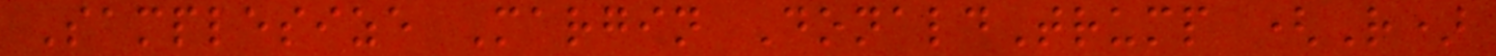Samplesize Margin DonaldTrump (R)
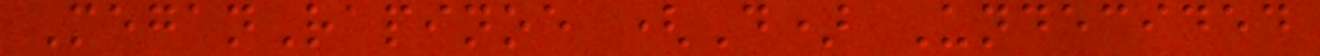MeganRapinoe (D) Undecided
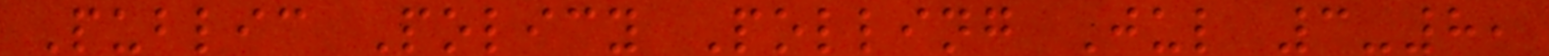Public Policy Polling Jul 3-8,
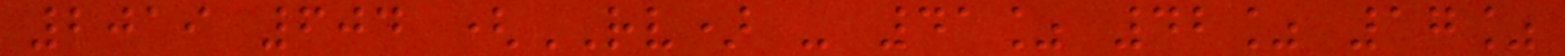2019 604 (RV) - 41% 42% 17%
